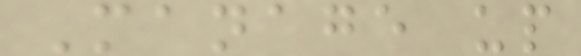Manage up
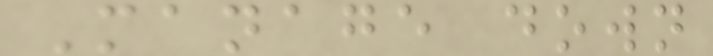Manage down
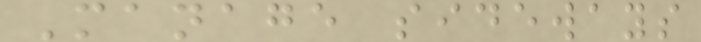Manage sideways
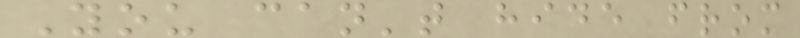You can't hide from
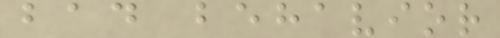bad behavior
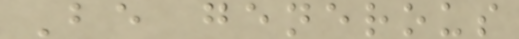Be generous
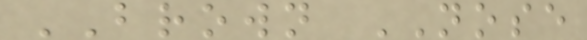BROWN NOSE
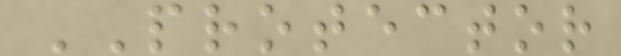PROTECTOR
